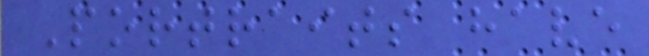Portraits have
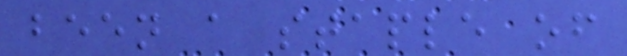been a staple of
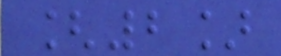[2]
